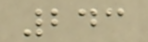243
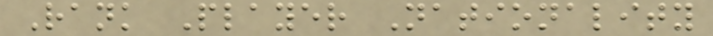Rank Player Nationality
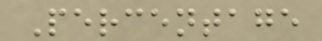Percentage
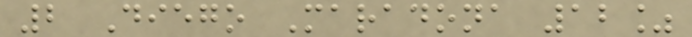2 Diego Maradona 12%
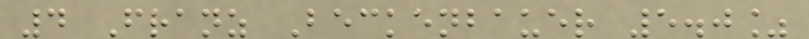4 Franz Beckenbauer 5.0%
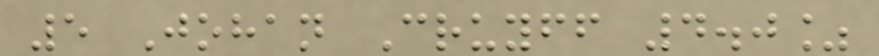5 Johan Cruyff 4.0%
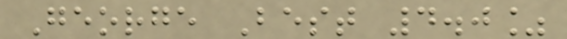George Best 4.0%
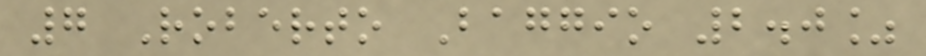7 Roberto Baggio 2.0%
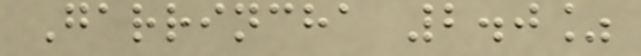Garrincha 2.0%
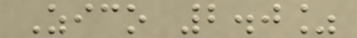Zico 2.0%
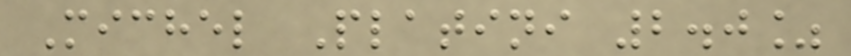Michel Platini 2.0%
